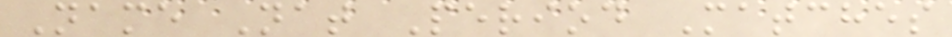Name Nat Period Matches
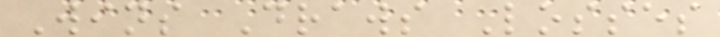Wins Draws Losses
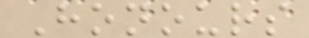Honours
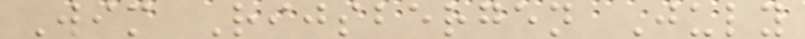Wim Rijsbergen July
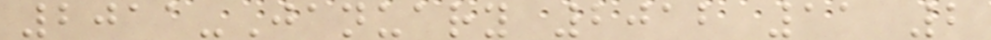2011-January 2012 11 2
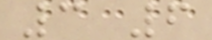3 6
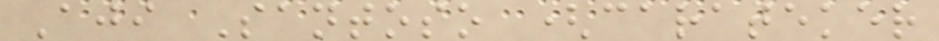Aji Santoso (carateker
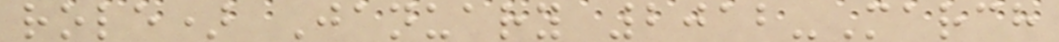role) January 2012-March
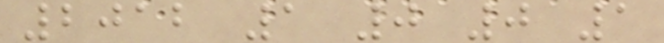2012 1 0 0 1
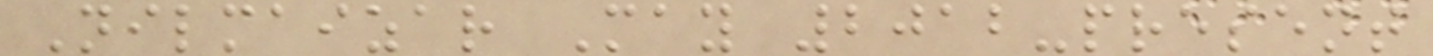Nilmaizar May 2012-present
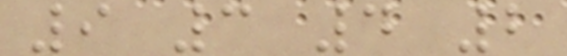9 3 4 2
